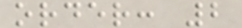order: 2
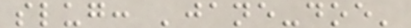slug: 'jane-doe'
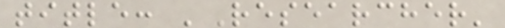title: 'Researcher'
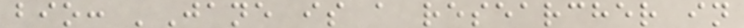bio: 'Jane is a researcher in
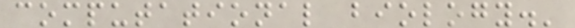computational biology.'
